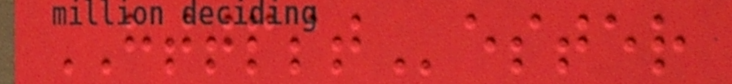HTTPSTester
